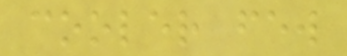cooler few
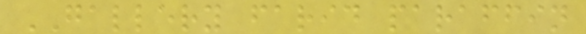GALLERY farid paraffin
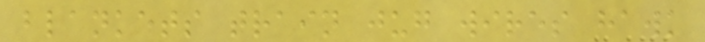blankets train jug wires hawk
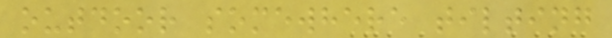outdoor somewhere tilting
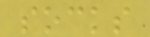socks
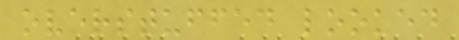overstuffed looked
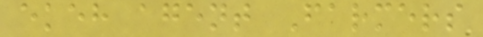ekeh agent Farmers
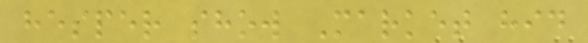hesper show Market hid
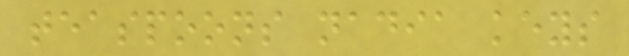teaspoons nadia keys
